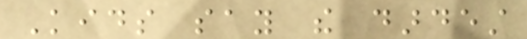Kids say the dardest
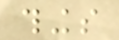things
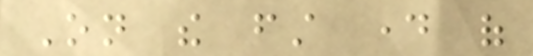On the first day of
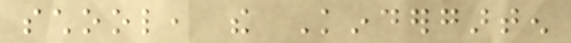school, the Kindergarten
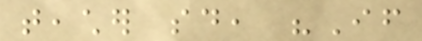teacher said, "If
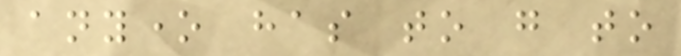anyone has to go to
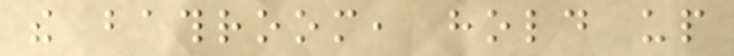the bathroom, hold up
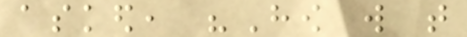asked, "How will that
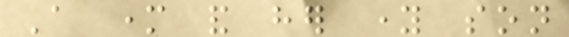A mother and her young son
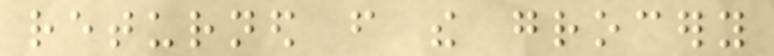returned from the grocery
